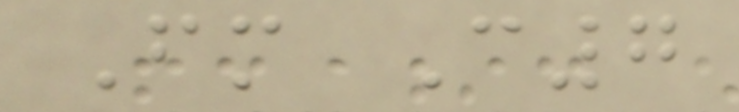Fm C7
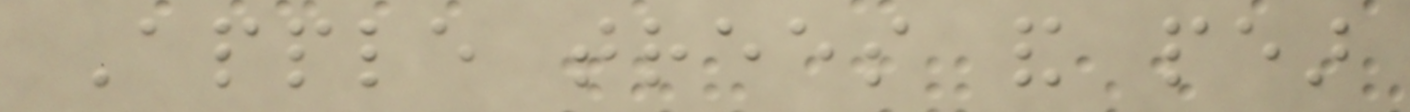Apple trees and pear
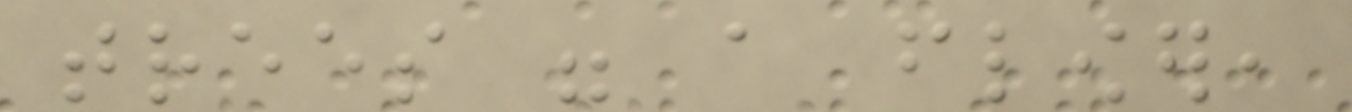trees were a flower,
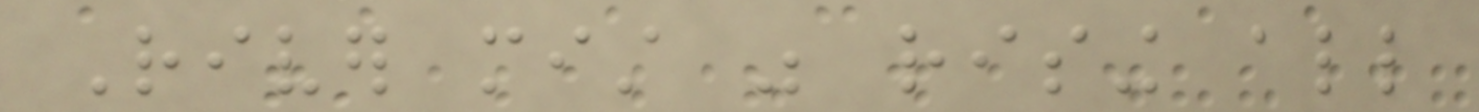River mist was rising all
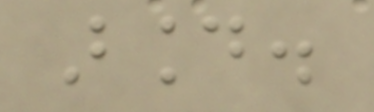around.
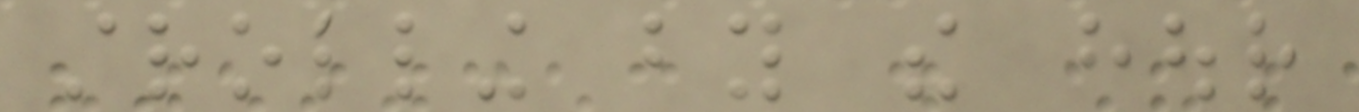strolling by the hour
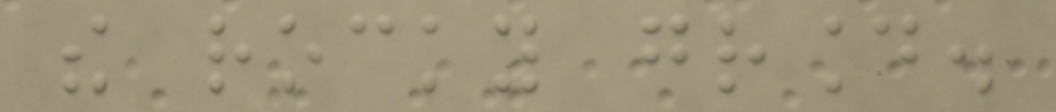the rocky ground.
